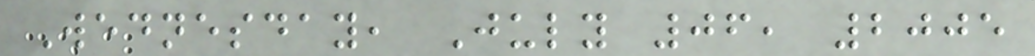Wednesday, July 06, 2005
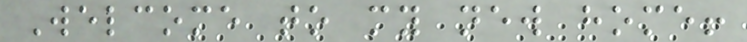Welcome to my new home!
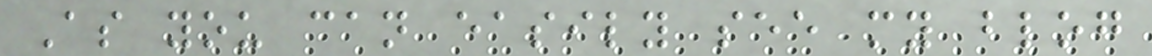As you can easily see my blog
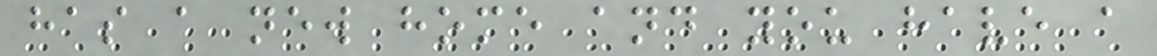has a new home and you have a
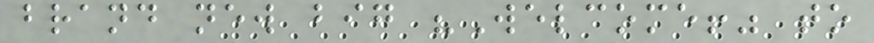brand new big "Welcome!" to
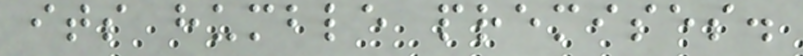its humble premises.
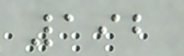192
